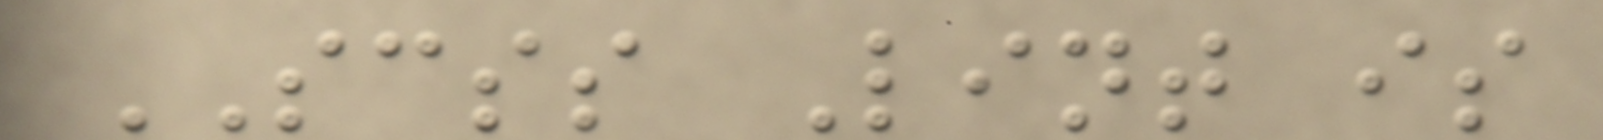SCSS Lint is
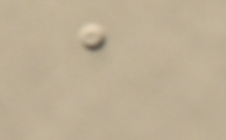a
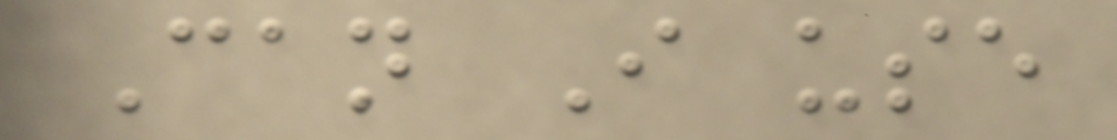Can I use
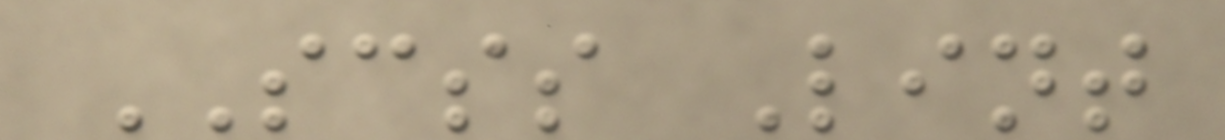SCSS Lint
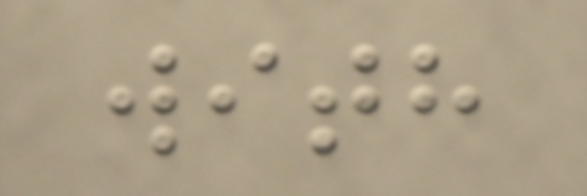with
